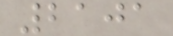2101
